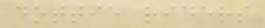dottie riders
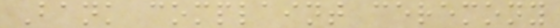Bank complaint ceremony
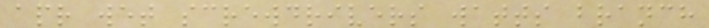apr wet screwdrivers watts branch
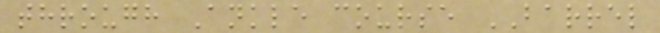through Ankle course BARREL
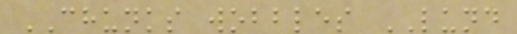CHUNKS wobbles LUND
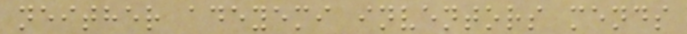neither adeyemi inventors mends
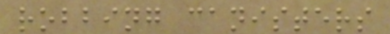robbing canisters
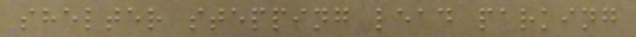shelter stepping lead parking
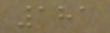181
